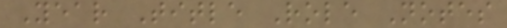Year Title Role Notes
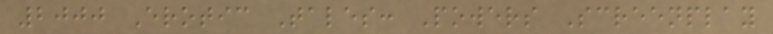2000 Erotic Tales: Powers Screenplay
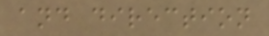and direction
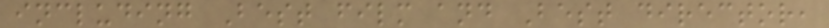including Best film and Best director,
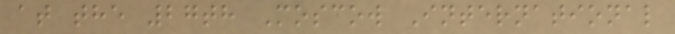at the 27th Moscow International
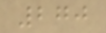270
